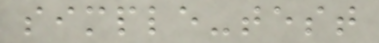simple-test
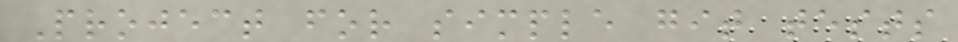Project for simple git tests
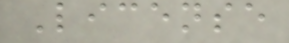License
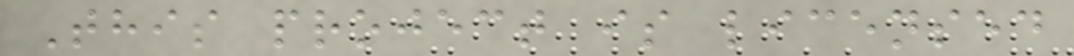This project is licensed
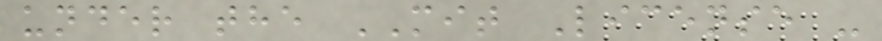under the MIT License -
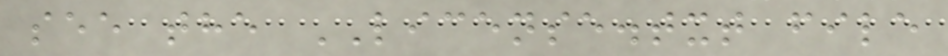see the LICENSE.txt file
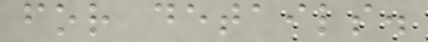for details.
